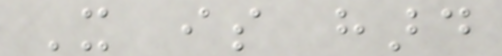It is hard
